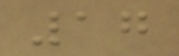17
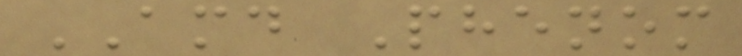AMD Phenom
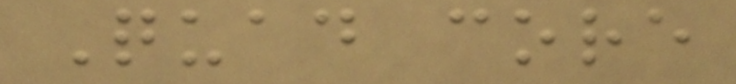Quad core
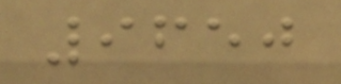9650
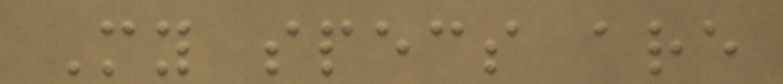My specs are
